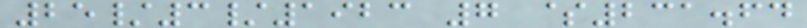25/3/1923 7 $231.64
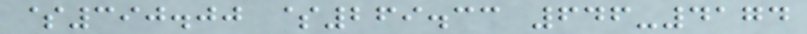$390.00 $269.33 646-4174
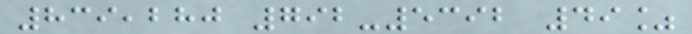839,280 792-5392 49%
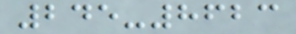245-8623
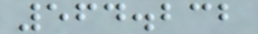564.232
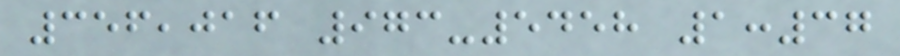356,016 973-5458 1:37
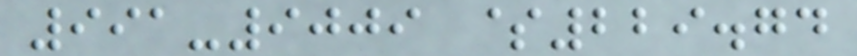991-9009 $229.74
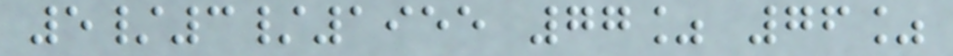5/3/1955 77% 76%
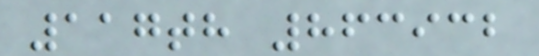117th 863932
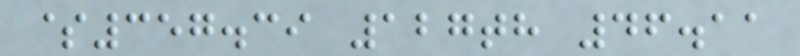$357.39 127th 46.11
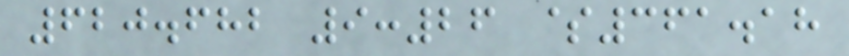620.682 9:26 $361.18
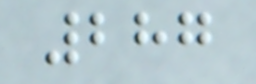287
